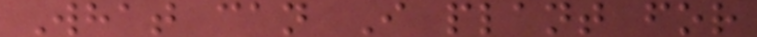What can I plant for
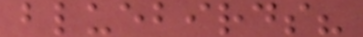bluebirds?
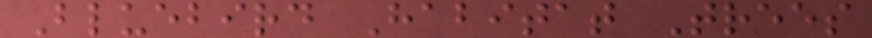Bluebird Habitat Trees
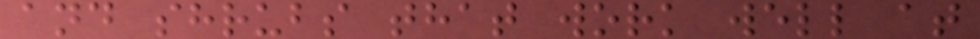and shrubs that work well at
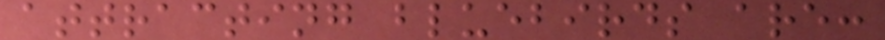attracting bluebirds are:
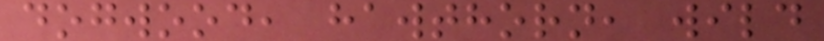dogwood, hawthorn, wild
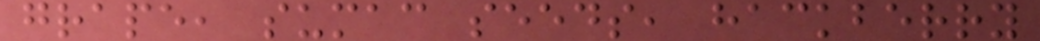grape, sumac seeds, hackberry
